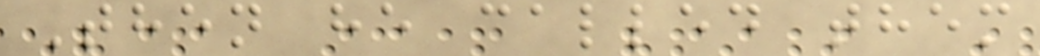Then he called them
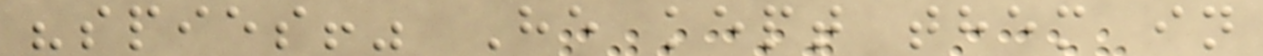"spies!" He kept them in
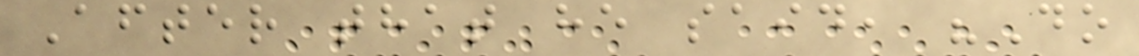After that he said, "Do
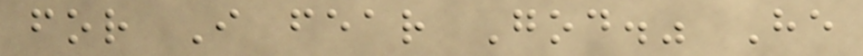for I fear God." He
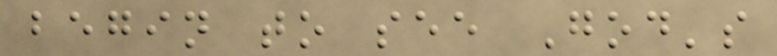begin to see God's
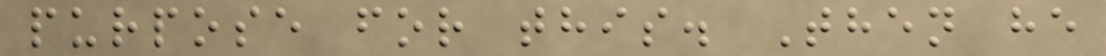purpose for this. Then he
